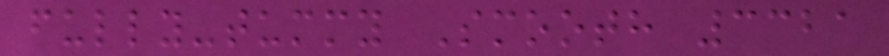fully-tummy Smooth 3321
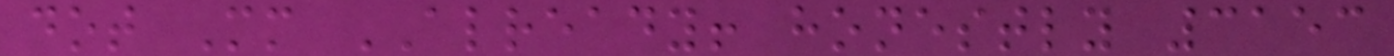dot Mm ALREADY! honestly 3153
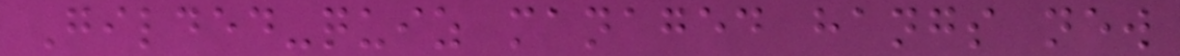Gilded-quiz managed hangs new
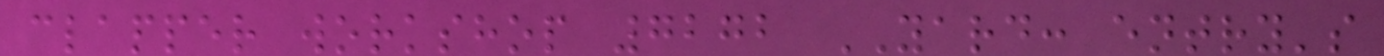clapper workshop 7272 YARD: entry's
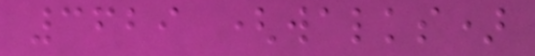3629 (walks)
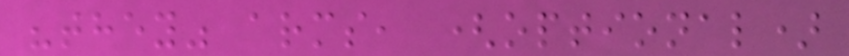"they" arms, (optional)
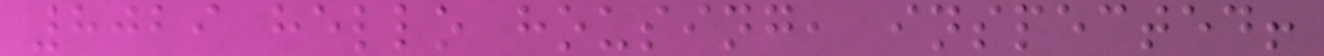8029 hello housing, inspected!
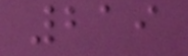219
